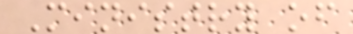Ministry of
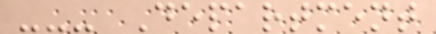--- Department
